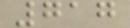717
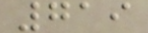719
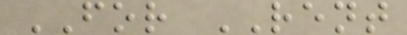FOR RENT
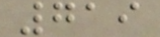719
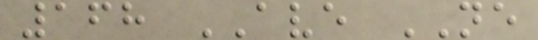168 AVE NE
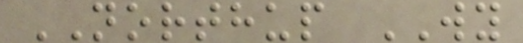NORTHUP WY
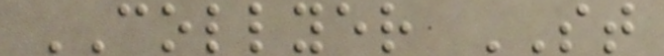COLLYER ST
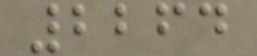2264
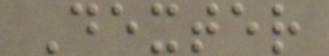Dexter
